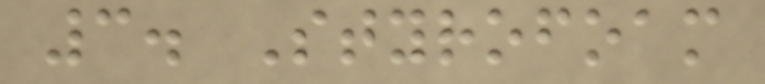3. Styrofoam
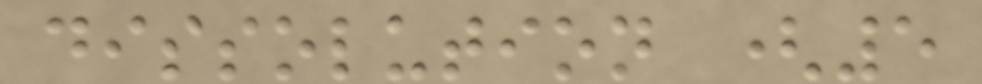dissolution (5
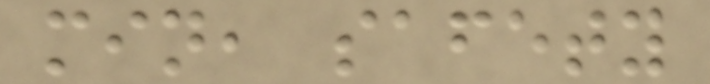min, safety
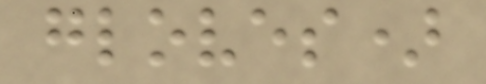gloves)
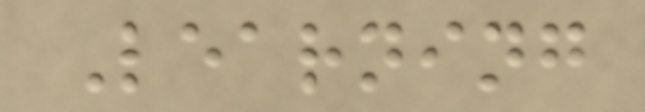Learning
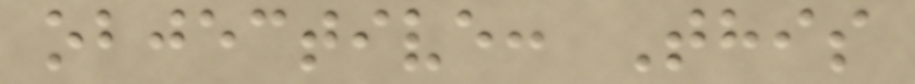objective: This
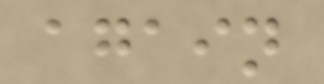again
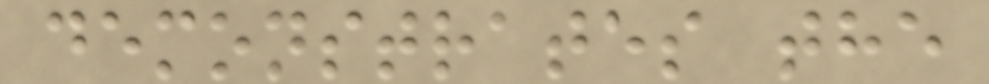demonstrates the
